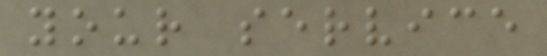your service
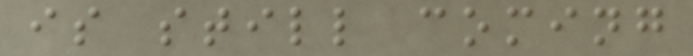is still coming
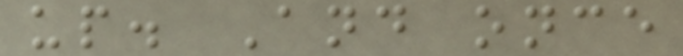up. And once
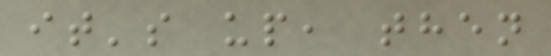it's up, then
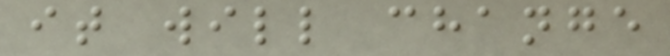it will change
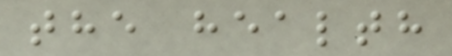the health
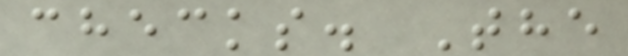checks. The
